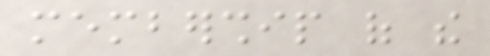membership of the
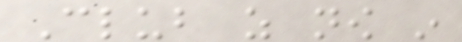Club as now in
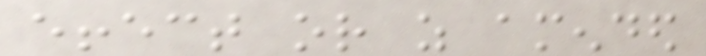effect or as amended
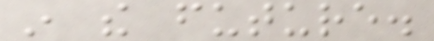in the future.
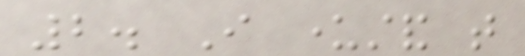2. I understand that
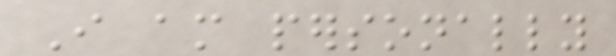I am personally
